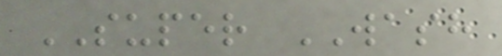SUPER WASH
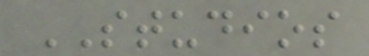STUDIOS
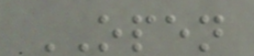OPEN
